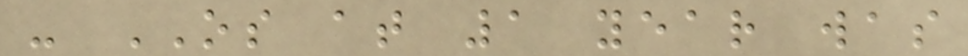- OS at 1 year was
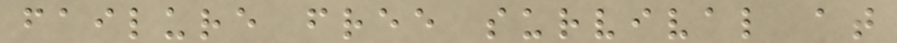failure free survival at
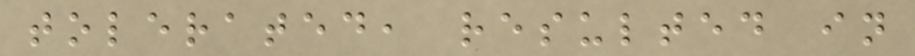tolerated, resulted in
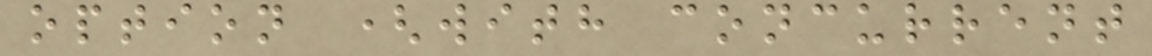option (with concurrent
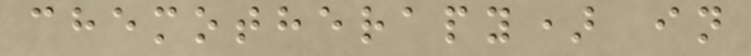chemotherapy) in
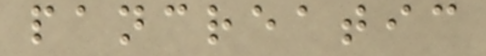pancreatic
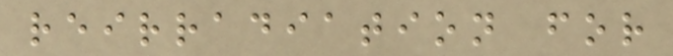reirradiation for
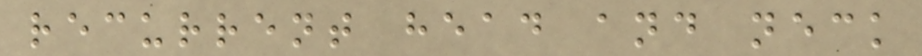recurrent head and neck
